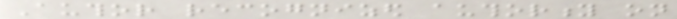Author recognized authority on
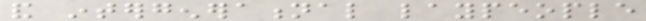and intergenerational laypeople
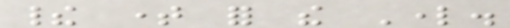their time for the Lord.
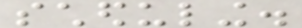scheduling.
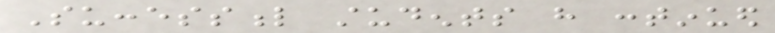Successful students have continued
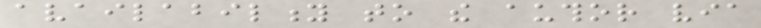availability to the author via
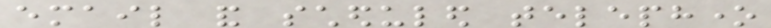email and scheduled telephone
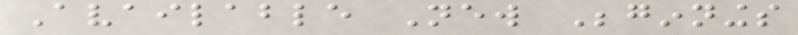Available New Beginnings
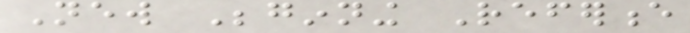New Beginning Reference
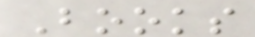Books
